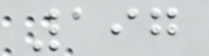197
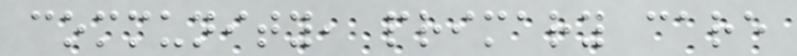community, primary care
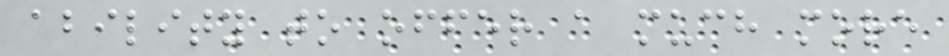ability to offer a much more
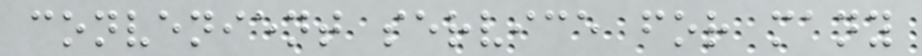convenient service for many
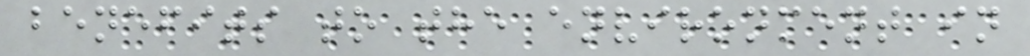benefits to the environment in
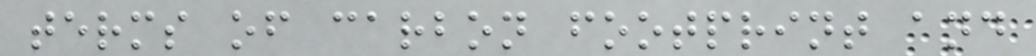terms of carbon footprint and
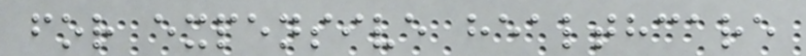for expensive healthcare
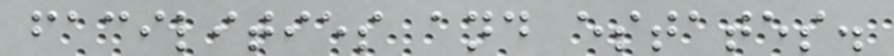facilities and estates.
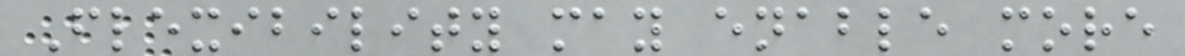Flexibility may enable more
